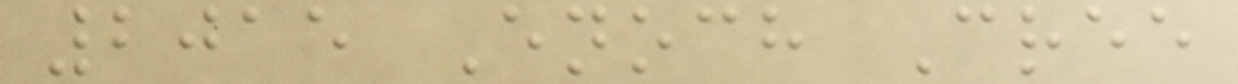2015 Enoch Cree
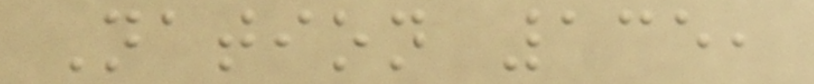Nation 135,
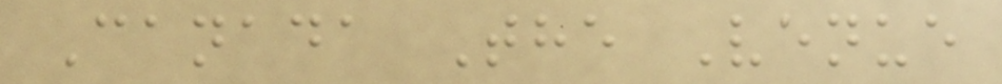Canada The Venue
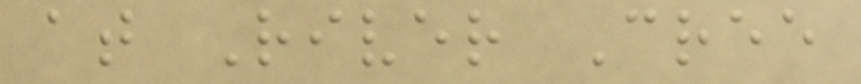at River Cree
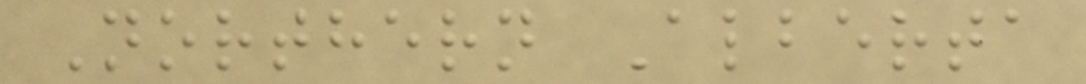Northern Alberta
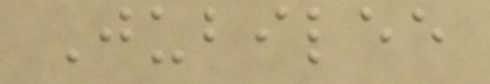Jubilee
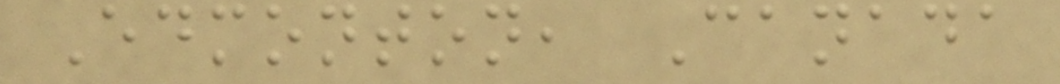Edmonton, Canada
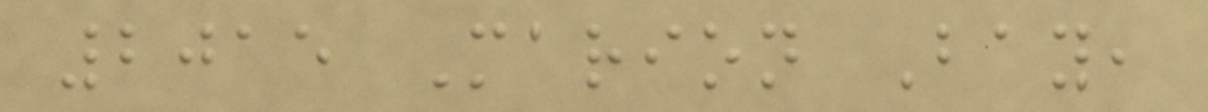2015 Marion Bay,
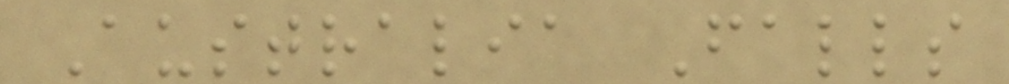Australia Falls
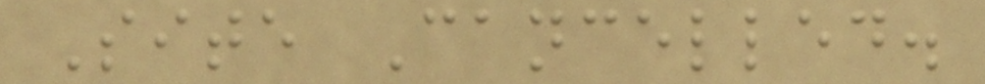Site Cancelled.
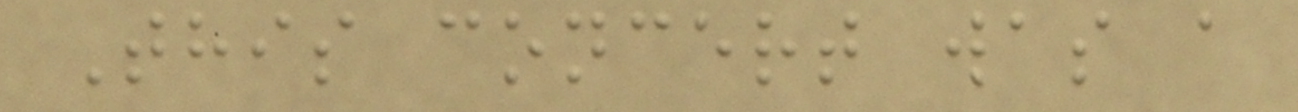This concert was a
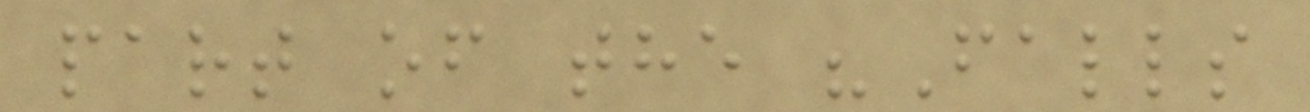part of the "Falls
